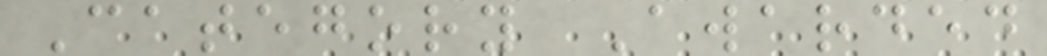Category Awarded
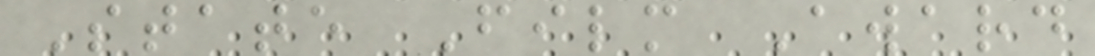State Film Award
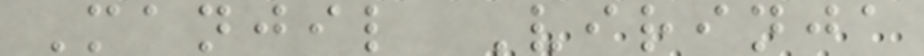Manjil Virinja
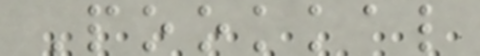Pookkal
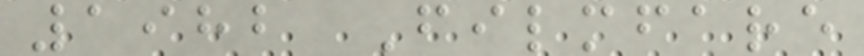1982 Filmfare
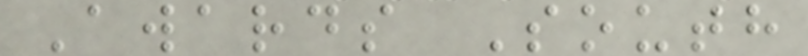Awards South
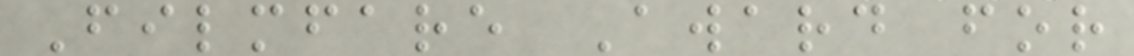Filmfare Award for
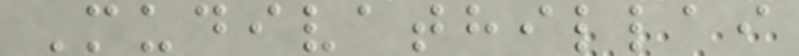Mudivathillai
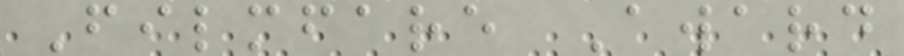Filmfare Award
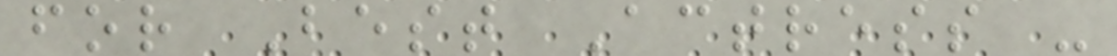for Best Actress -
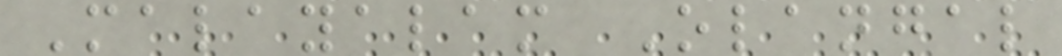Malayalam Olangal
